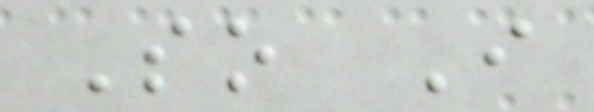So I
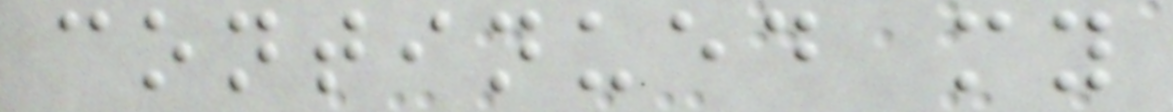continued my
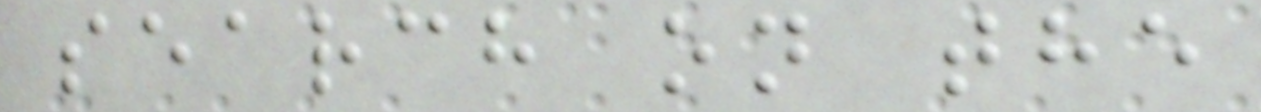search on the
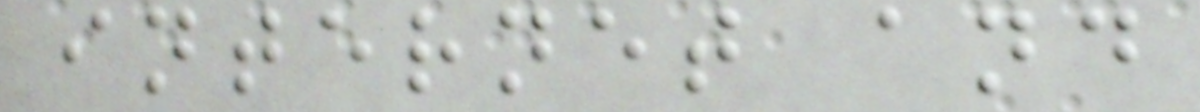internet and
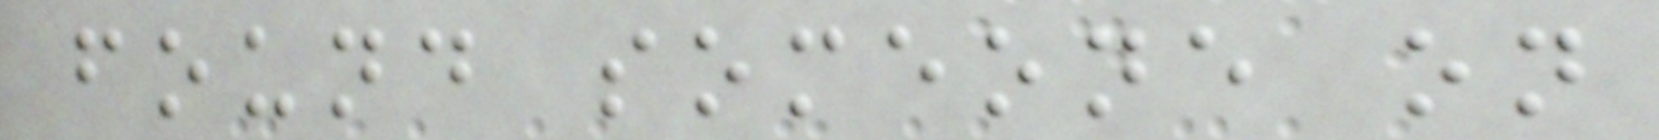found someone on
